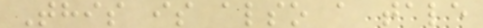This is also a tale
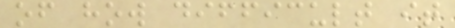of how difficult it
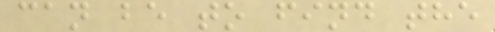can be to find the
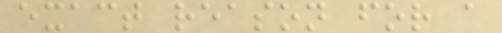exact reason for a
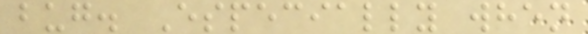bug. Especially when
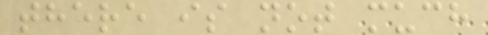there is not much
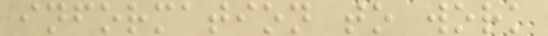information to work
